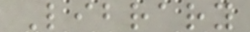Library
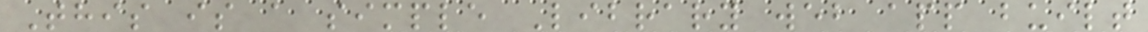This is a simple Library web app built
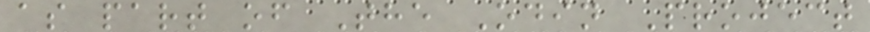as part of The Odin Project
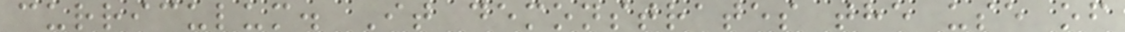curriculum. It demonstrates the use of
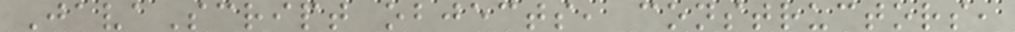JavaScript objects, constructors,
